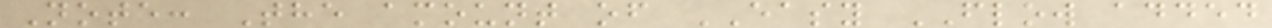Note: The amount of EASY FLOW added
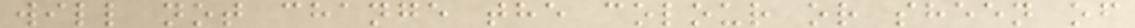will not change the colour or sheen of
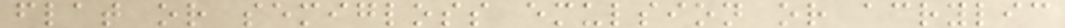flat or semigloss emulsion or acrylic
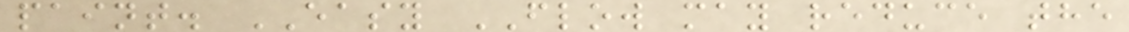paint. EASY FLOW may reduce the
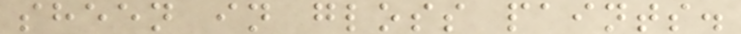sheen in gloss paints.
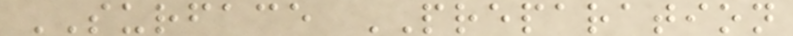SURFACE PREPARATION
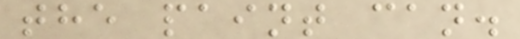the paint can.
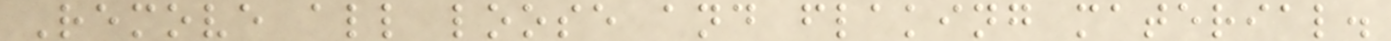Remove all loose and flaking material.
